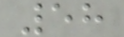58
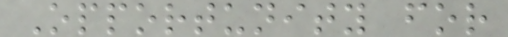Opportunity for
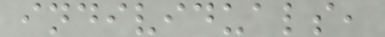individuals,
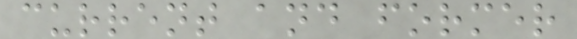current and former
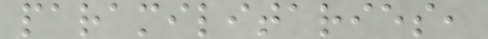paramilitaries,
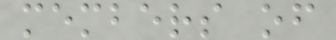members of
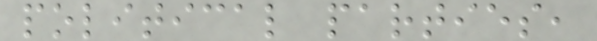political parties,
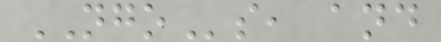NGOs, and
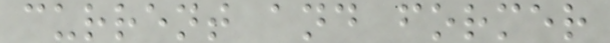current and former
